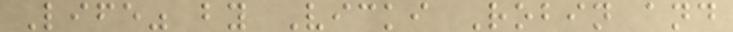Life" by Vicki Robin and
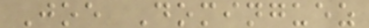Joe Dominguez
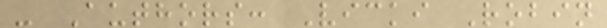- Authors: Vicki Robin
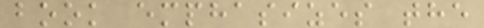book emphasizes the
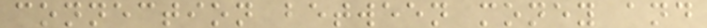connection between money and
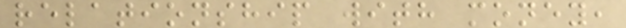relationship with money,
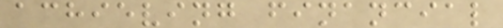achieving financial
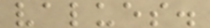values.
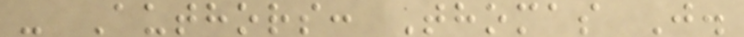- Authors: Thomas J.
